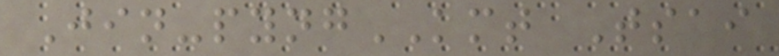Jin-pyngKMT Tsai
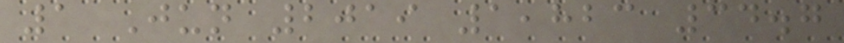1 Jun 2019 1,823 34.7
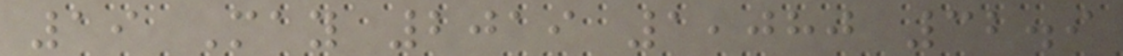19 May 2019 1,080 32.9
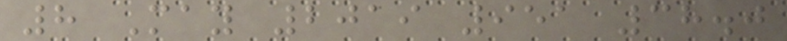8 May 2019 951 38.0
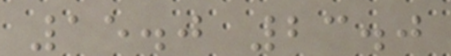15.0 23.0
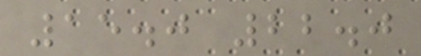15.0 22.0
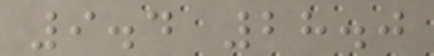9.4 28.0
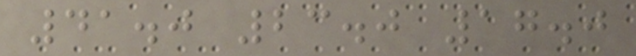41.0 23.0 17.0
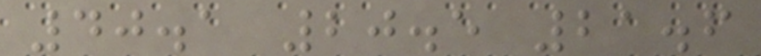40.1 20.5 21.6
